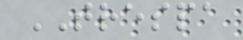TRESPA
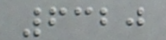6320
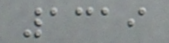1319
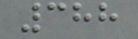388
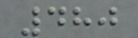480
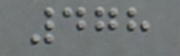478
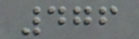476
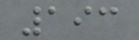193
